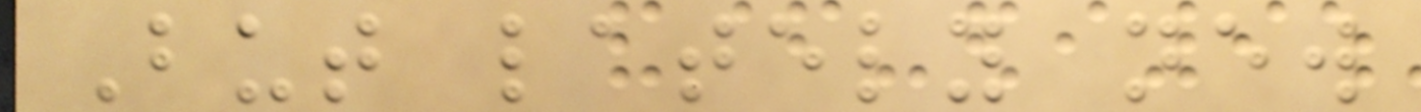But lately new
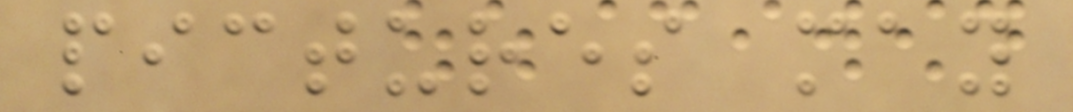pictures may
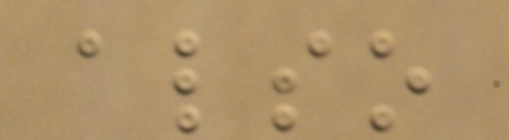also
